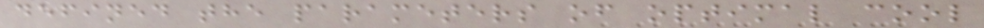defined the parameters of optimal cool
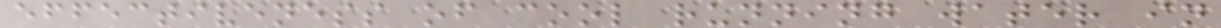effectiveness of cool running water in
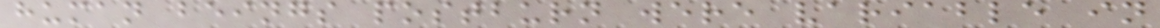human beings postburn were variable in
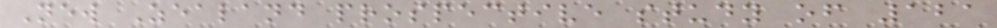New Zealand prospective study of 121
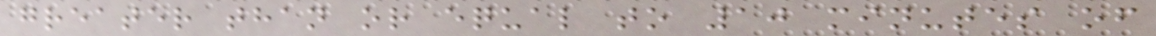greater than or equal to 10 minutes of
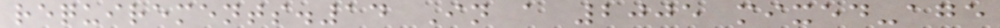requirements.14 In a 2005 mixed-age
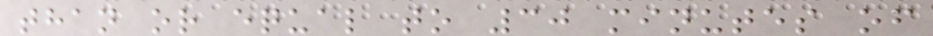than or equal to 30 minutes of
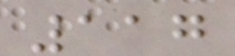117
